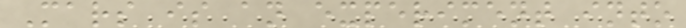Mars is an experiment into
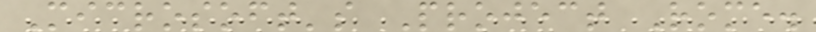Microsoft's Project Rome.
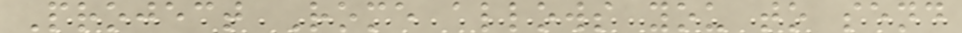Project Rome allows you to send
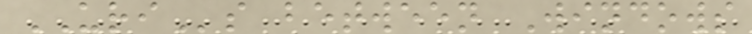URIs between Windows
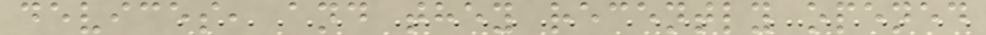devices, and they recently opened
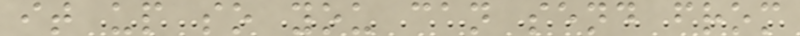it up so you can send from
